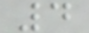4
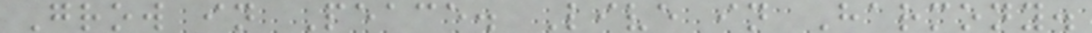Grow in Peace. Live in Harmony.
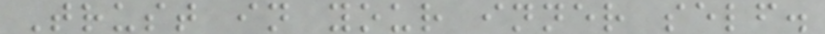Trust in your inner self.
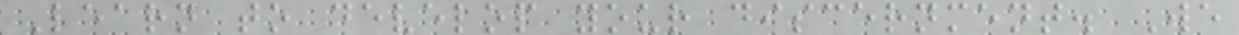Learn to develop your discernment. We
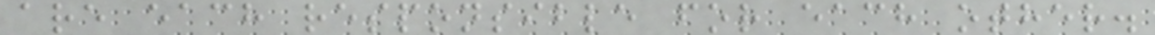are each responsible for each other.
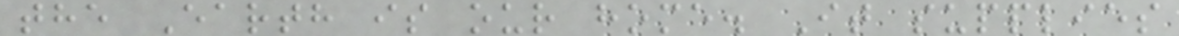the Earth is our home. It supplies
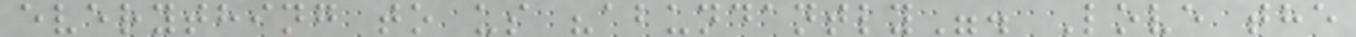everything to us "abundantly". Love the
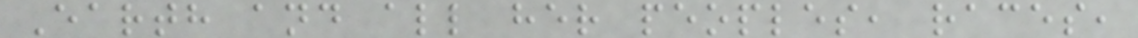Earth and all her peoples, races,
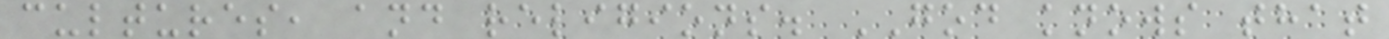cultures, and religions. GOD knows that
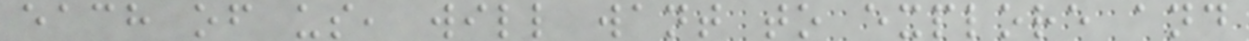each of us, will want to explore and
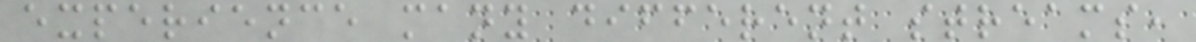experience many different streams,
